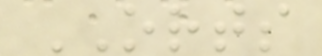ORTS
